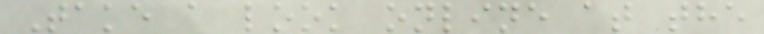Take a look online at the
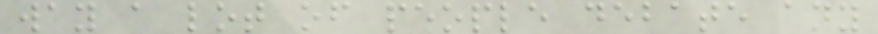way a lot of people debate any
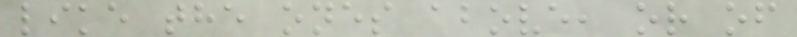like the ones above, or of
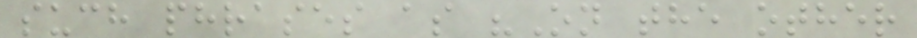such phrases as "On the other
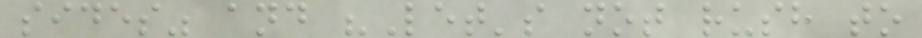sides" and "Let's not rush to
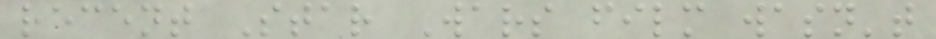recent Star Wars film wasn't
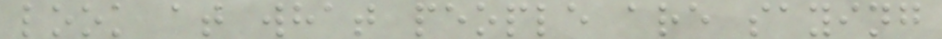look at what people are saying
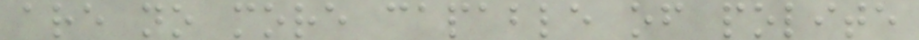are no more capable of polite
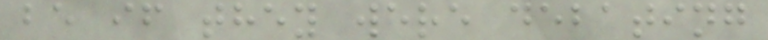be if they were debating
